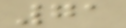71
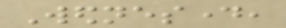Wednesday,
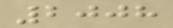2008
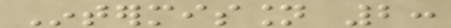Intermission 2:
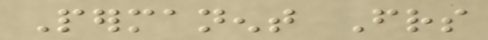Permanent Friends
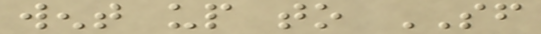went up to SF
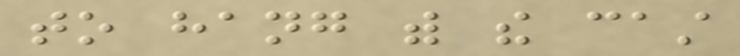to hang with the cast
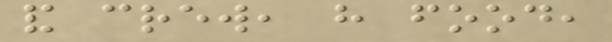and crew, have food,
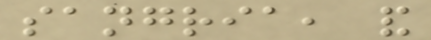sangria, and
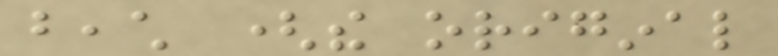beach (the original
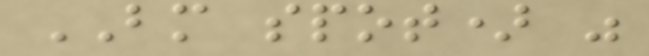BM spot) was
